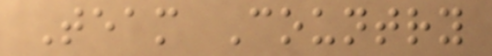Team Country
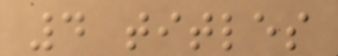4 titles
